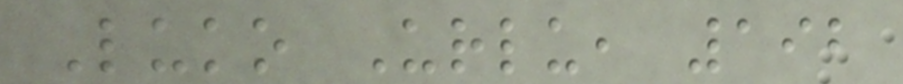Luko Urlu, 192
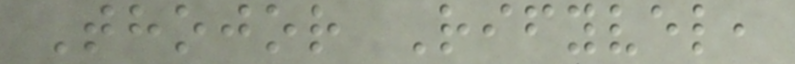Thojor Rifyvel,
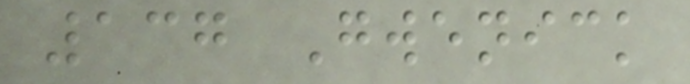137 Gwenick
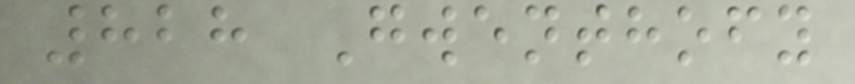828 Gwenthofy
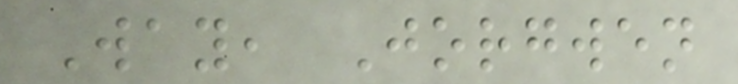Way, Jorgwen
